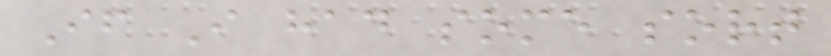If I had some sort
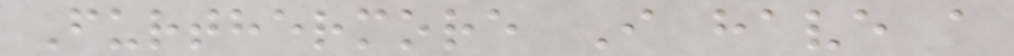Furthermore I have a
